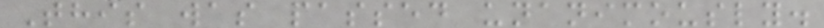This was passed unanimously.
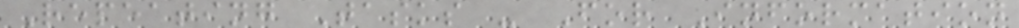Repeating Tasks - For Information
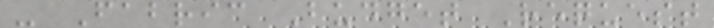- Fabric Budget Request
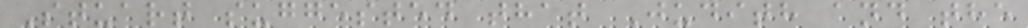Stuart suggested that Judith and the
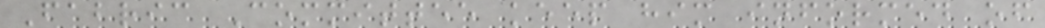Fabric Committee keep him informed of
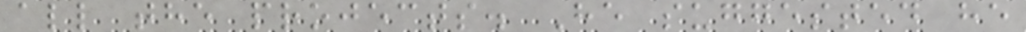all the projects. He suggested he
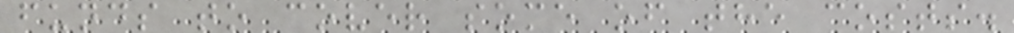funds to cover some of the costs.
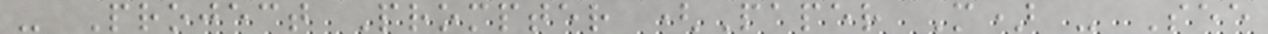- Project Prompter (Paper M) - See
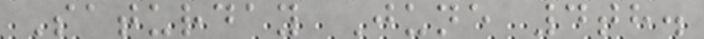Saturday June 4th.
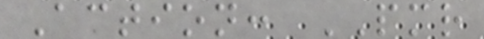Action: PMR
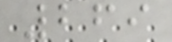269
